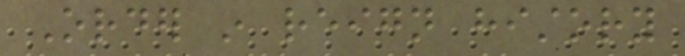Order in reign history
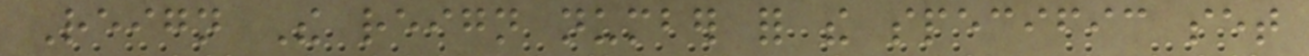Reign The reign number for the specific set
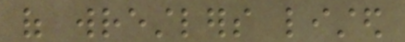of wrestlers listed
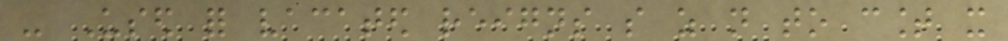- Used for vacated reigns so as not to count it
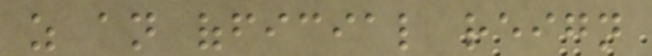as an official reign
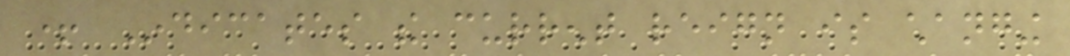+ Indicates the current reign is changing
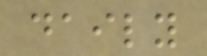daily
